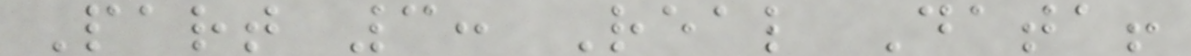Part 3: Real Data!
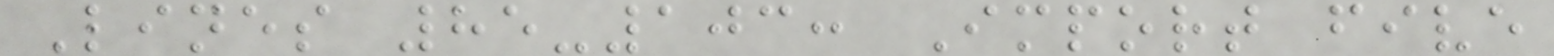Lines 85-103: Import five
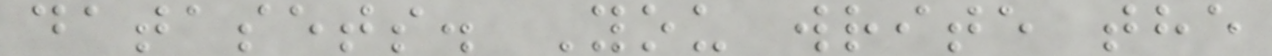datasets. You write the
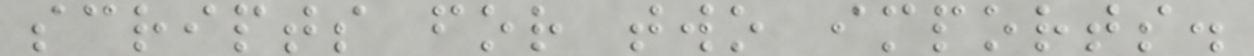scripts for two imports.
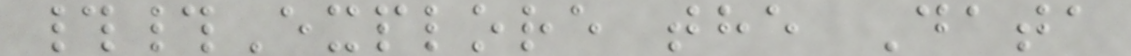##Explore the Data
